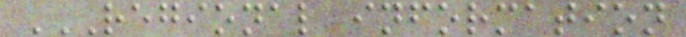REGIONAL INFORMATION
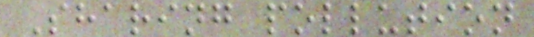Sharing pollution
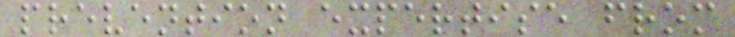prevention expertise from
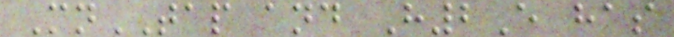MnTAP and H2E has
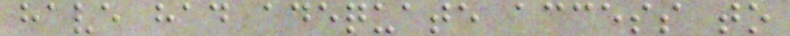have had adequate access to
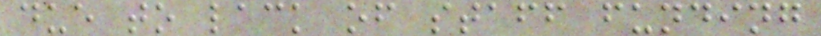due to lack of staff funding
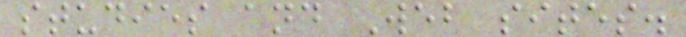studies and Web sites.
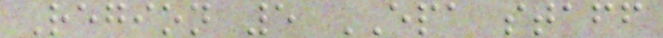Region 5 EPA staff
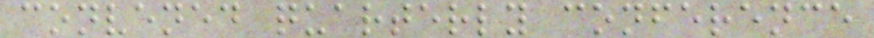convened quarterly conference
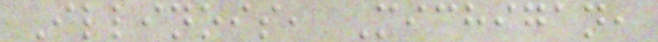Illinois, Michigan,
